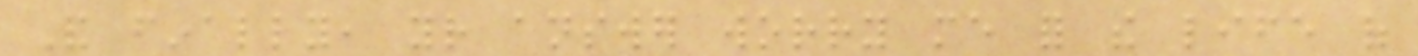And finally, your answer worry me for the life of
